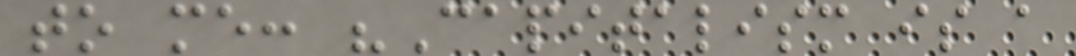to me: "Capitalism is a
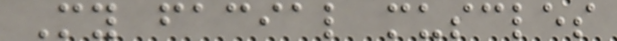My facial muscles
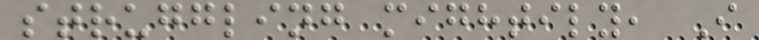struggling mightily, I
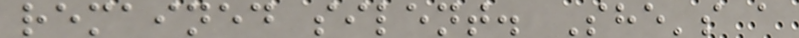remained silent. She's a
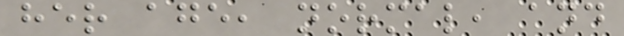her age, normal, and
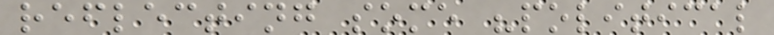reflecting some "political
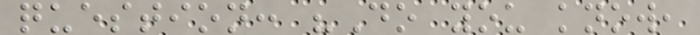question: "Do you know,
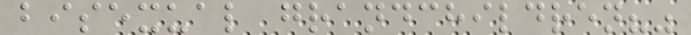bisexual grandchildren?"
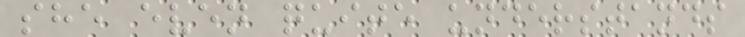she even quite understands
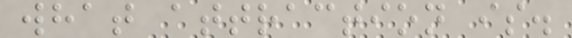what attraction is.
